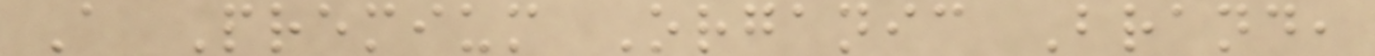A Premium Organic Brand,
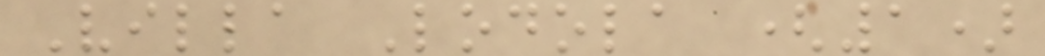Villa Lodola (1)
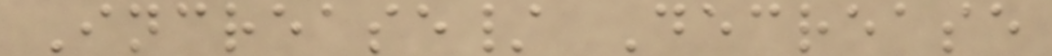Increase/ Decrease
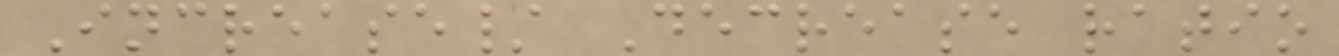Increase/ Decrease ratio
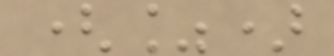(%)
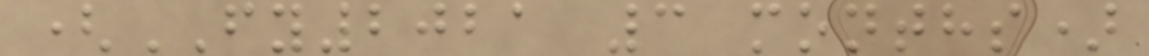(FY2021 3 months)
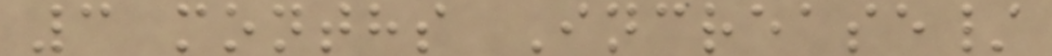3 months Increase/
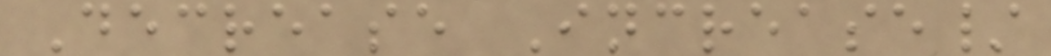Decrease Increase/
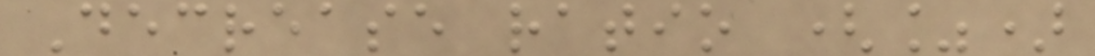Decrease ratio (%)
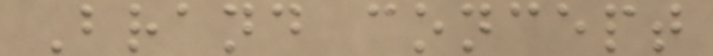Brand concept
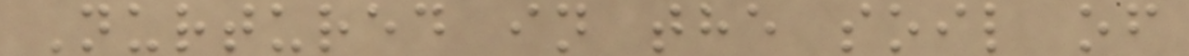Nurtured in the soil of
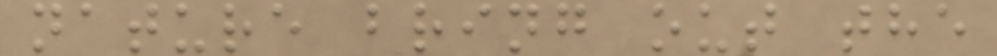nature bring out the
